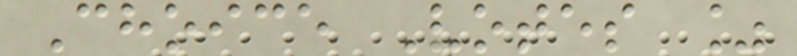Choice Votes %
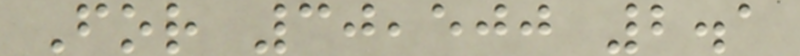For 30,500 2.1
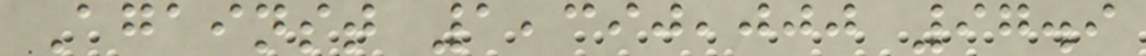Against 1,390,000 97.9
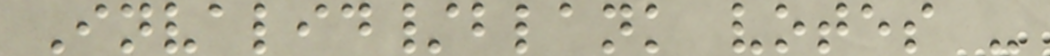Invalid/blank votes -
